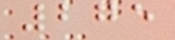275
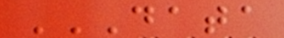DATA
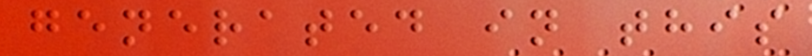generated in this
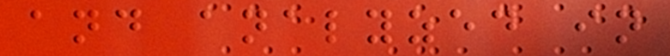and analyzed in
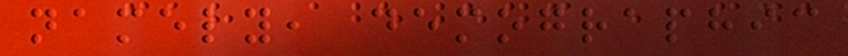namely, demographic
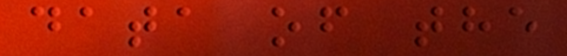data of the
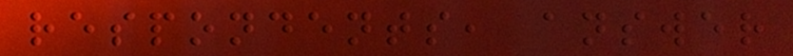respondents, answer
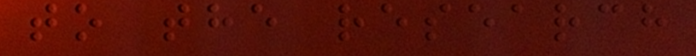to the research
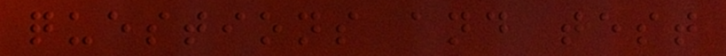questions and test
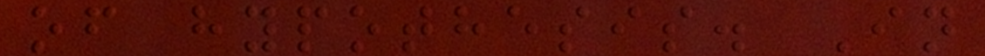of hypothesis. In
